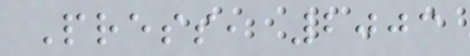Press, 2003
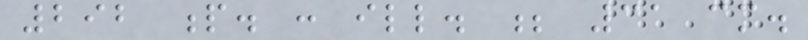292 p. : ill. ; 31 cm.
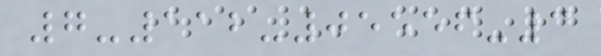7-112-05556-3
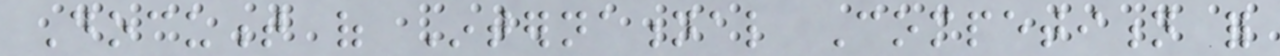Document of International Competition for
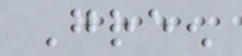Green
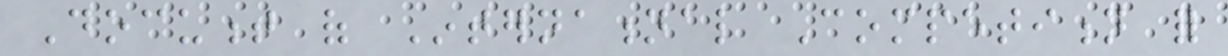Document of International Competition for
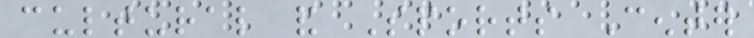cultural and Sports Center
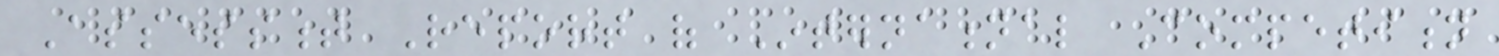Assessment Report of International Competition
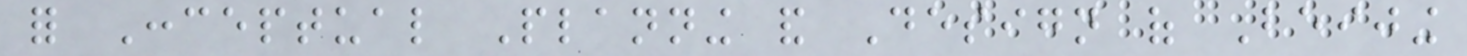for Conceptual Planning and Design of Beijing
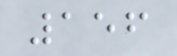156
